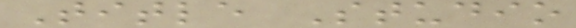Title Studio
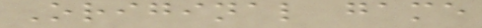Original game
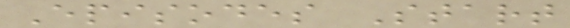Episodes Start
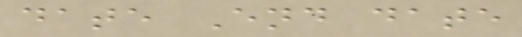date End date
